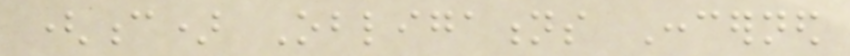(c) Obligations Concerned
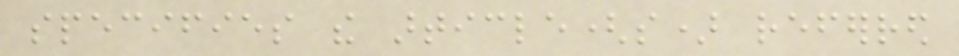specifies the article(s) referred
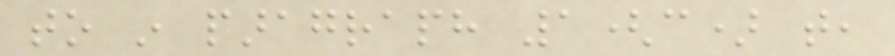to in paragraph 1(c) that,
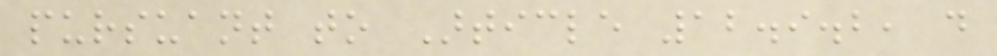pursuant to Article 12.9.2, do
